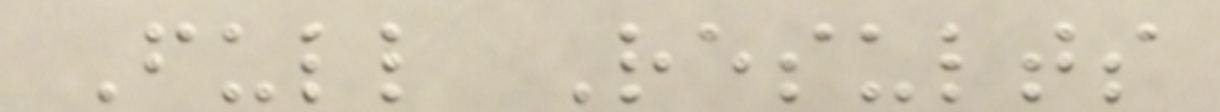Full Results
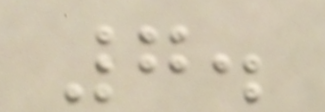7.
